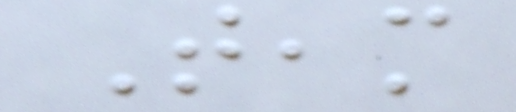Team
